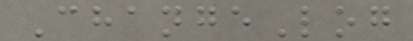ChangeLog
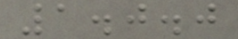1.0.0
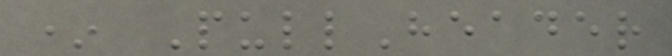* PullHeader
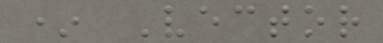* Vector
